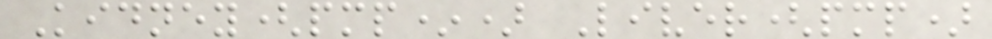Kidney(pmp*) Liver(pmp)
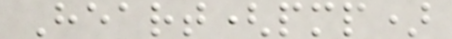Heart(pmp)
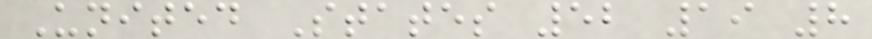United States 52 19 8
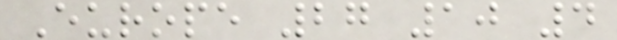Europe 27 10 4
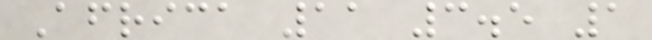Africa 11 3.5 1
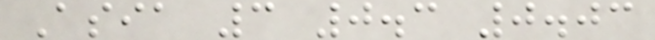Asia 3 0.3 0.03
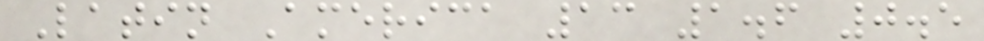Latin America 13 1.6 0.5
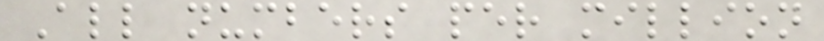All numbers per million
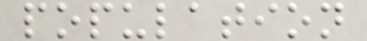population
